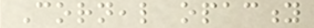Corneal opacity
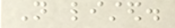Not listed.
